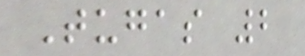Tugas 2
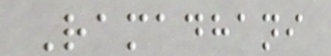Ramadhani
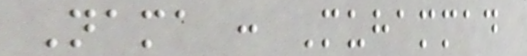Nama : Muhammad
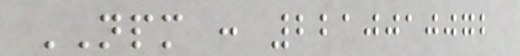NPM : 2210010072
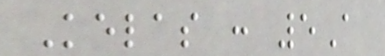Kelas : 5A
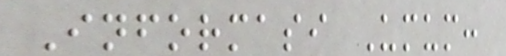Informasi Umum:
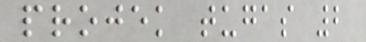projek tugas 2
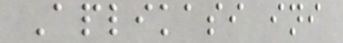Aplikasi ini
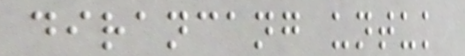dirancang untuk
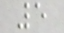5
